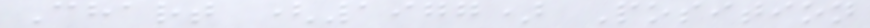Chart (1977) Position
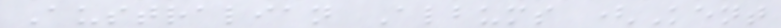Australian Albums (Kent
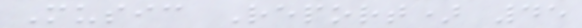Music Report) 45
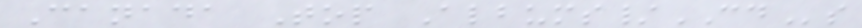Canada Top Albums/CDs
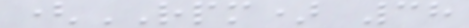(RPM) 38
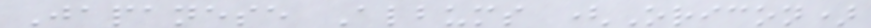Japanese Albums (Oricon)
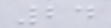24
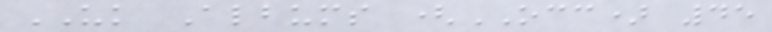UK Albums (OCC) 45
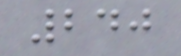240
